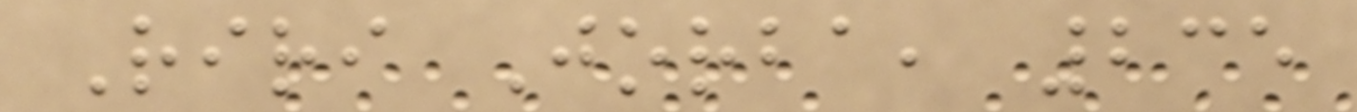Riri Jorba, 235
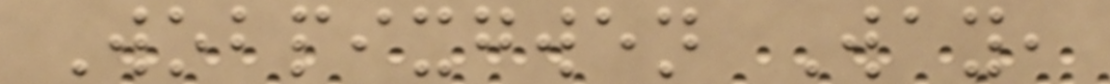Wobpixgwen Way,
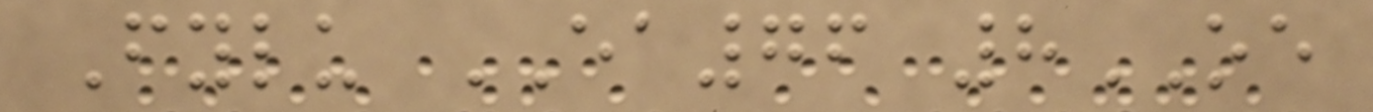Fylu EA76 8OE
